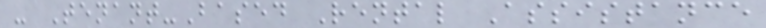- Tenant-Based Rental Assistance
